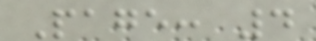Page: 4
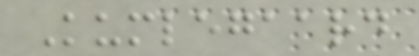Kumlegaard
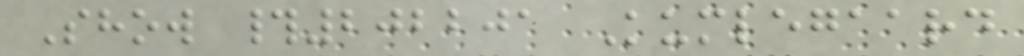Show #202201 Kumlegaard
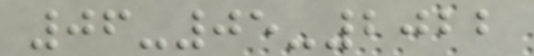06-05-2022
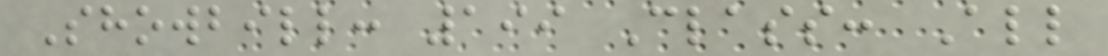Showbill: 199 Class: All
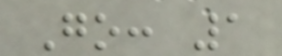Go: 1
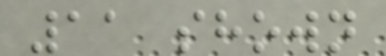11 shown
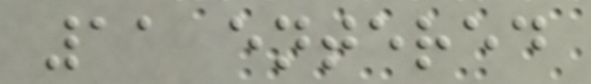11 entered
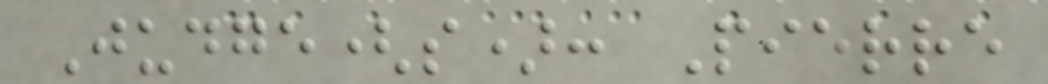Judge(s): Pierre
